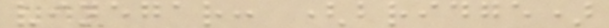vinegar: (bridge)
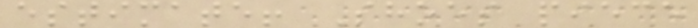estimate! Shoes piece
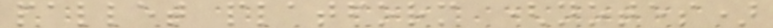pallet platform (notes)
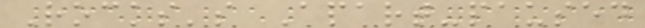Rocks's Apart-paused
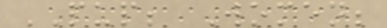PUP; Women;
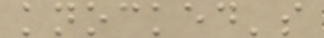knocked's
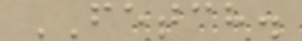FETCH.
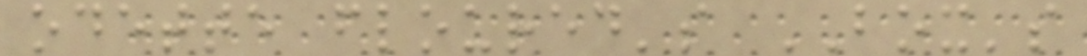odette floured's BOX's
